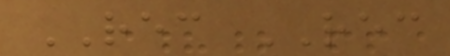REC REC
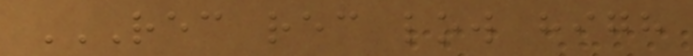REC REC LOW HIGH
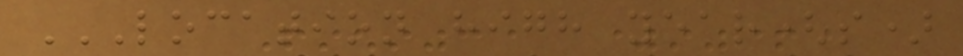LOCATION HIGH YEAR(S)
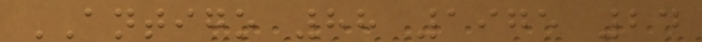ANTIGO 88 1975 24
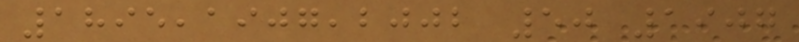1895,1907,2002 50 1907
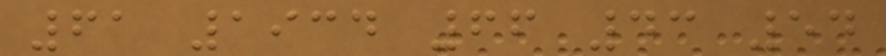61 1934 66 43 54
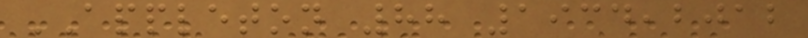APPLETON 88 1934,2012
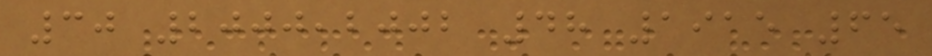30 2000,2002 48 1915 65
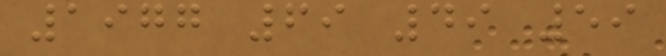1977 69 49 59
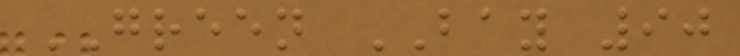GREEN BAY 90
